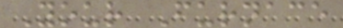Your Furnace
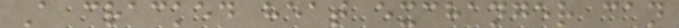A cracked heat exchanger can
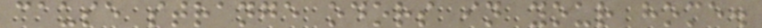cause strange odors in your home.
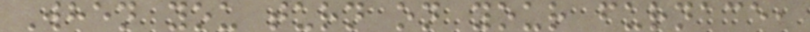When you turn on your furnace,
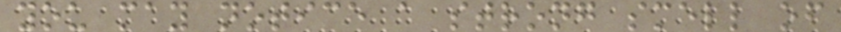you may notice a strong smell of
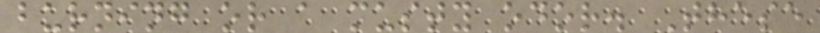burning or a musty odor. These
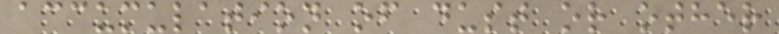accumulation of dust or other
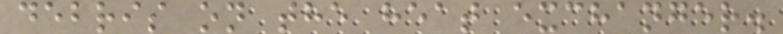debris on the heat exchanger.
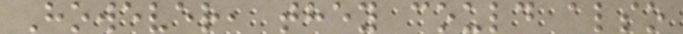However, they could also
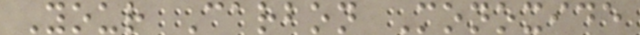Your Carbon Monoxide
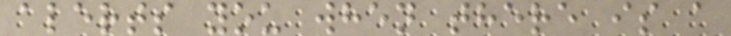alerts you when there is a
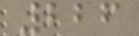226
